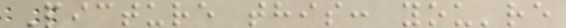Picture this: you're
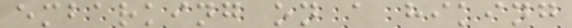embarking on a hiking
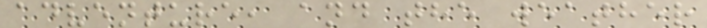adventure, and the weather
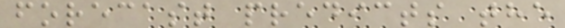forecast predicts the
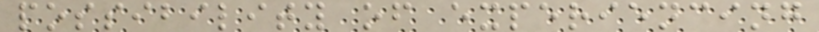possibility of experiencing
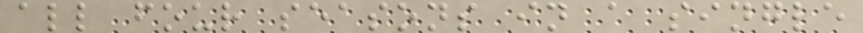all four seasons in a single
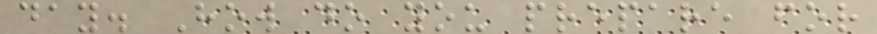day. How do you prepare for
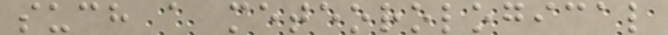such a meteorological
